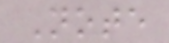Note
